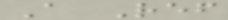A Ref
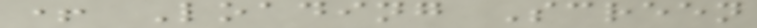+ Loading Screen
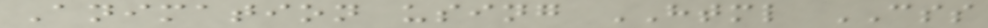Animation using HTML CSS
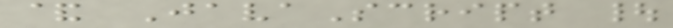& JavaScript |
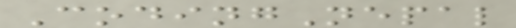CodingNepal
